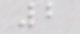2
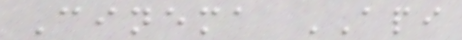Cinema API
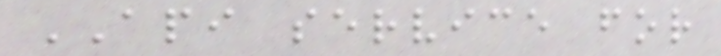API service for
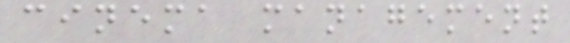cinema management
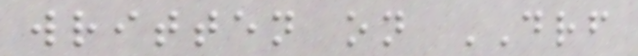written on DRF
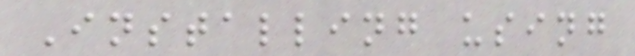Installing using
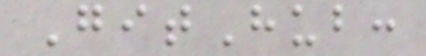GitHub:
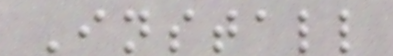Install
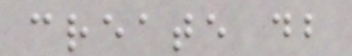create db
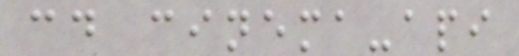cd cinema-api
